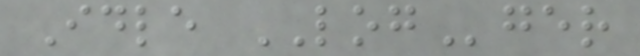Idle LOGger
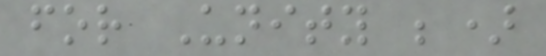for Unity ;)
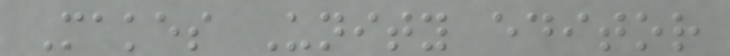Makes Unity editor
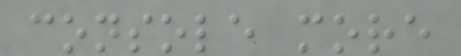console more
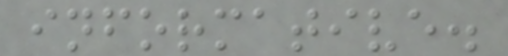informative.
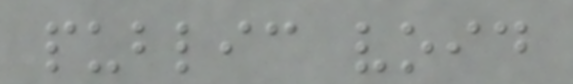public void
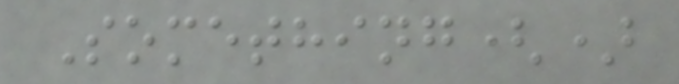Something()
